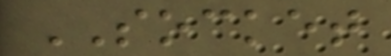SOCKET
